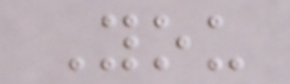You
